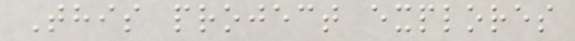This project explores
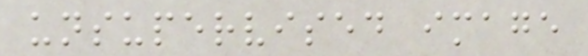unsupervised image
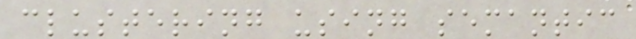clustering using semantic
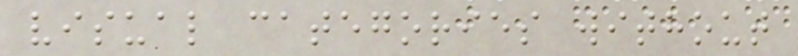visual categories without
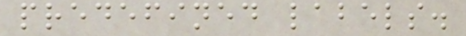predefined labels.
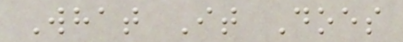What It Does
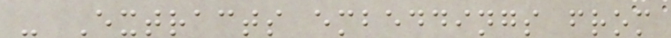- Extracts embeddings from
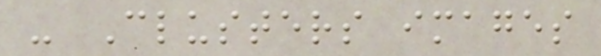- Clusters images
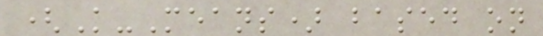(K-Means) based on
